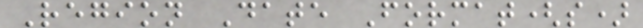Region Date Format(s)
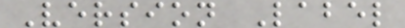Version Label
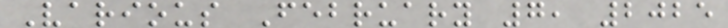Various February 7, 2025
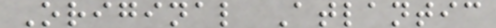Original Atlantic
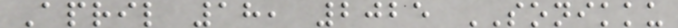April 18, 2025 SONIKKU
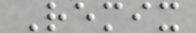Remix
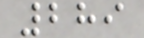289
